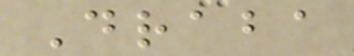Draba
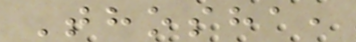Thosha,
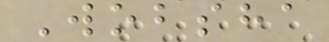Wobsha
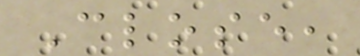Close,
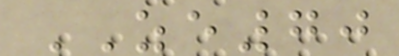ZE70
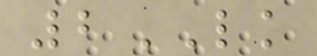2LK
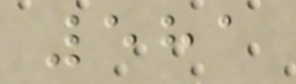581
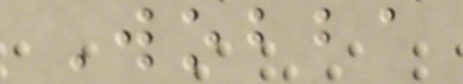Wobba
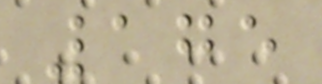175
